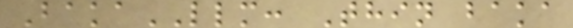BakaLLM: Thin baka
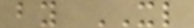by XL
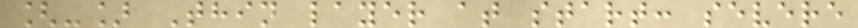[-] Thin layer at start: severe
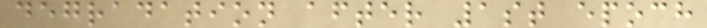degradation after 1st epoch
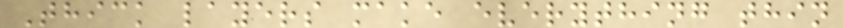Thick layers make everything thin
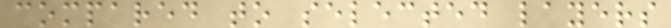compared to selected layers
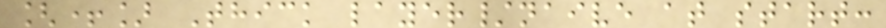[+] Thick layer/naive at start:
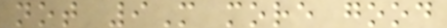not 9M more good
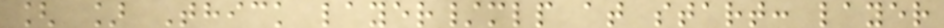[ ] Thick layer/mlp at start: layer
